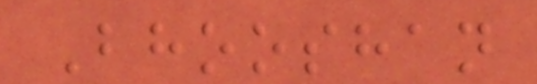Bhooshan
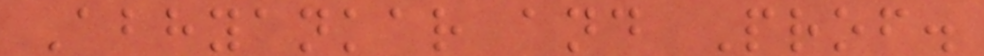Abhyankar and Prof.
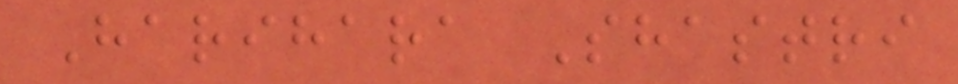Harihara Shastri
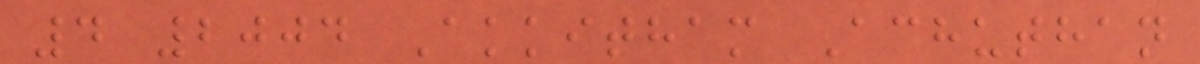4 2004 Akkitham Achuthan
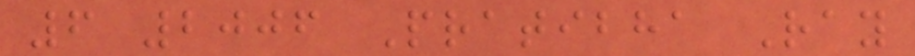6 2006 Pratibha Ray
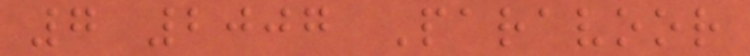7 2007 Paravoor
